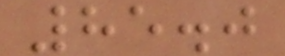85.0
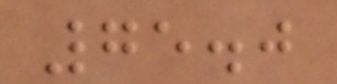75.0
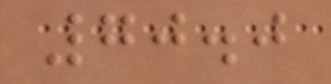70.0
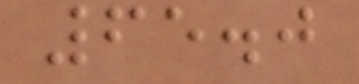65.0
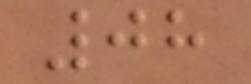08
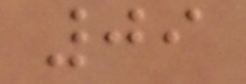09
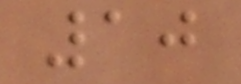10
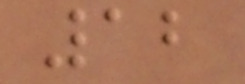12
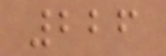226
